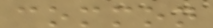common
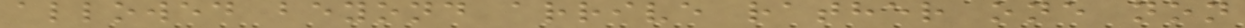allowed beyond arrive rather one non
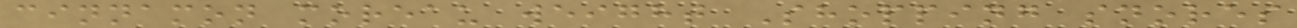cinnamon moreau weight Shopping snores
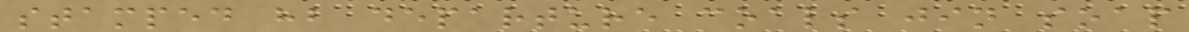stamped hb departure coals jin soap
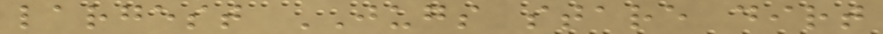largest JUGS stare dirt
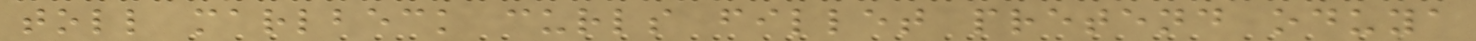toll marlbeck curls fillet pretend oduya
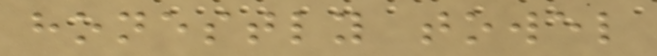honestly towel
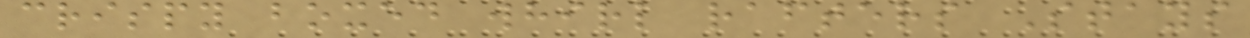crispy boxed whirl rafters Stays
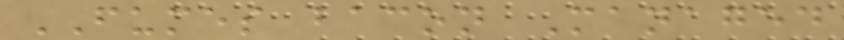FUMES bacon Managed
